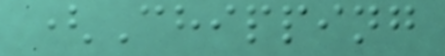(Chipping
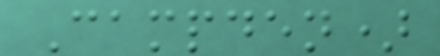Campden)
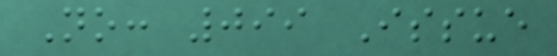No: 099 Issue
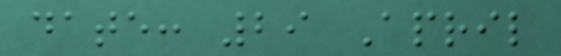date: 29 April
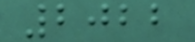2022
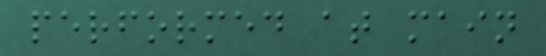performed at main
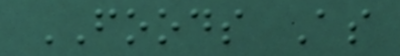FOODS As
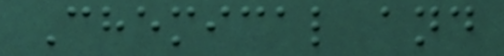Chemical and
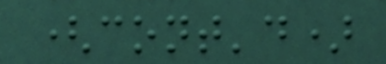(cont'd)
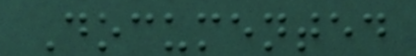Documented
